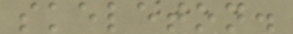skeleton.
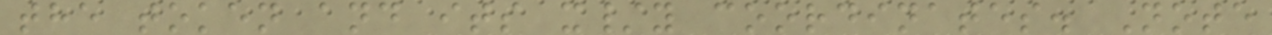the token and its x/y coordinates. Note
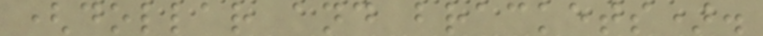(dollar and brackets).
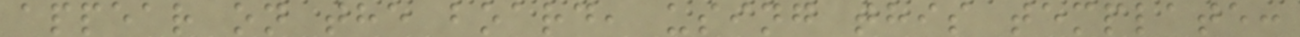appear on the board, using this template:
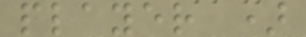player )
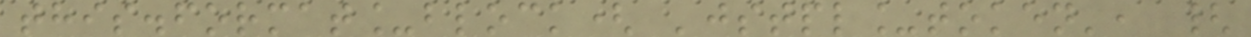this.format_block( 'jstpl_token', {
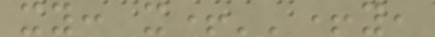xy: x+''+y,
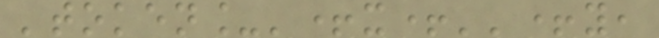'token_'+x+''+y,
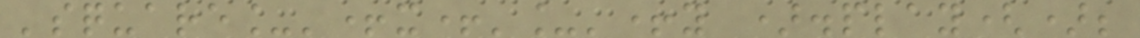'square_'+x+'_'+y ).play();
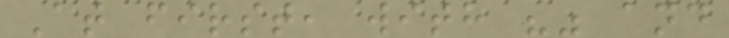At first, with "" and
